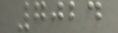7024
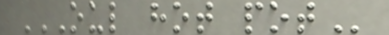OUL HOT POT
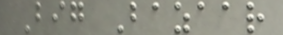Big Bazaar
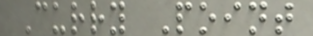Curry Point
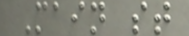Main st
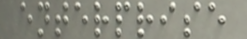enterprise
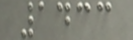1433
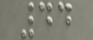44
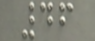46
